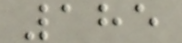185
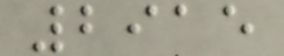2915
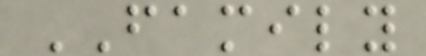FAMILY
